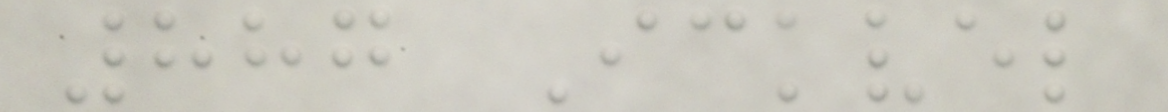887 Ickvel
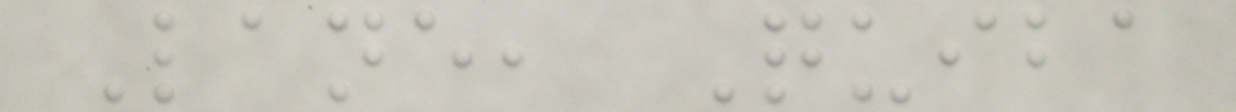Lane, Quiba
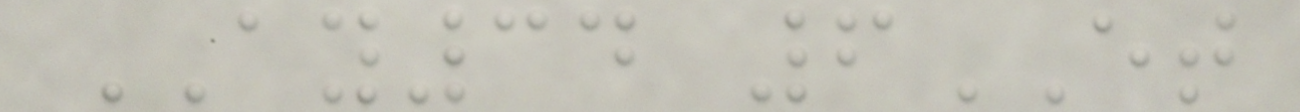AY34 6ET
